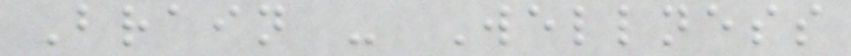Brain - Wellness
